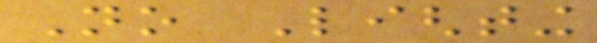No Lighting
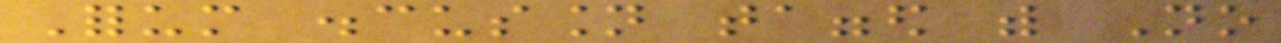Forum discussion tagged with No
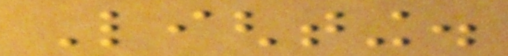Lighting.
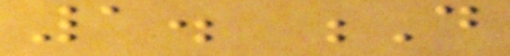1. D
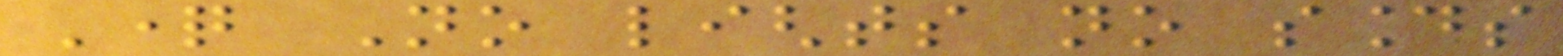Question No lights no sounds
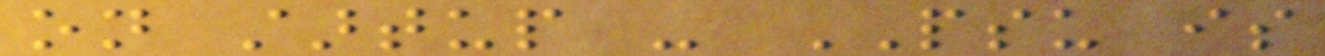on startup - PSU is
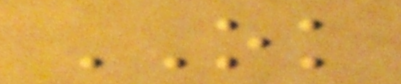OK
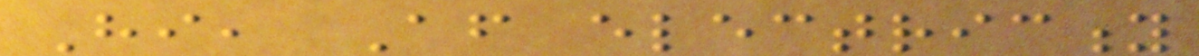Hi, After electricity
